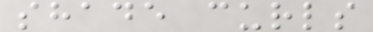shade curls
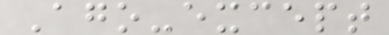Ago-except
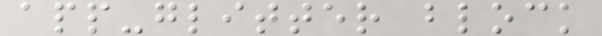app-glitter block
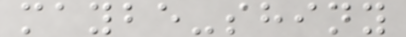maybe-shiny
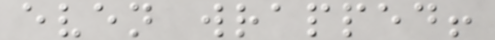even wrapped!
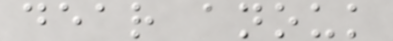dear anouk
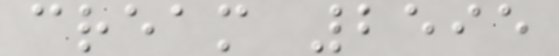cream 2595
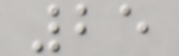25
